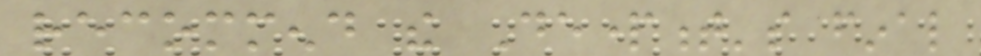recommend the Department's final
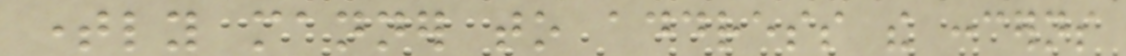timely manner to address the concerns
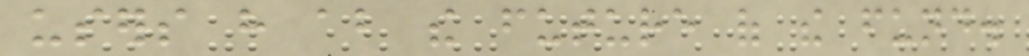users have about the future of the fund.
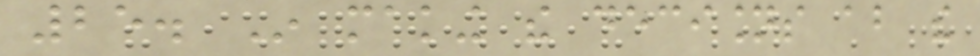25. In making the decisions about the
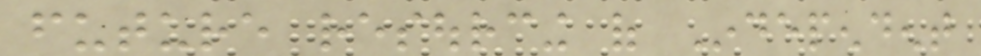future resourcing of Independent
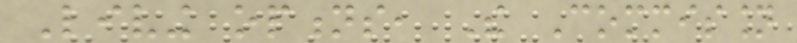Living options, The Commission
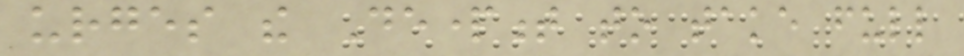urges the Department to take full
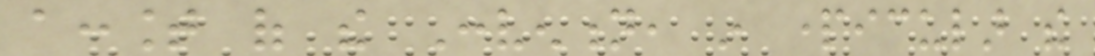account of the Convention, in particular the
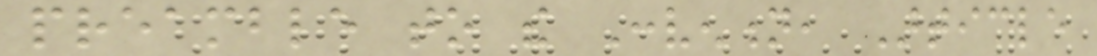preamble to the Convention, Article
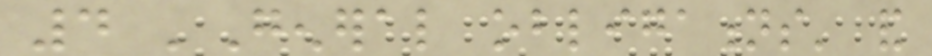4 'General obligations' and
